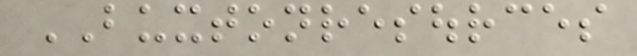BUXTONRESOURCES
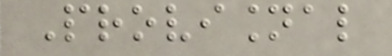Provisional
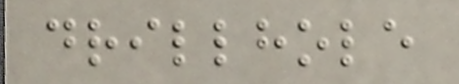drillhole
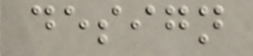design
